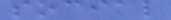social
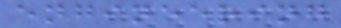engineering
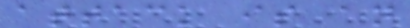attack is an
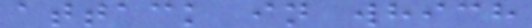attack in which
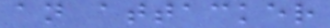an attacker
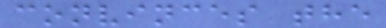convinces the
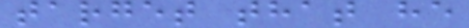target that he
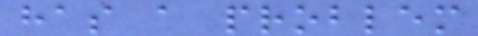has a problem
